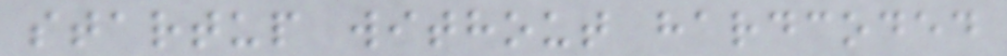startup without hardcoded
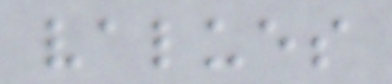values
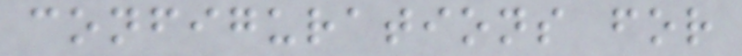configurations for
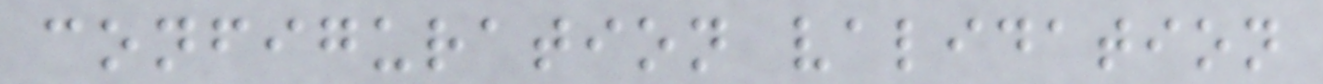configuration validation
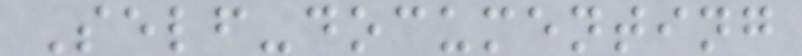Self-documenting
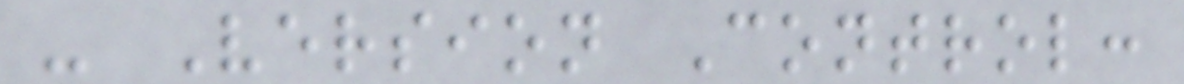- Version Control:
